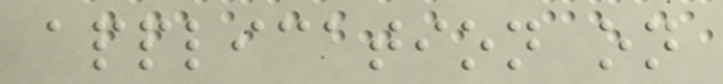application on
